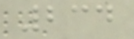234
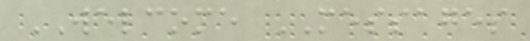WELCOME MESSAGES
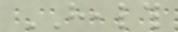HEALTH
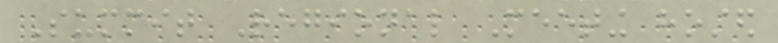Summit Regional Meeting hosted
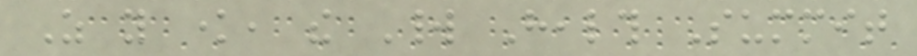As you know, the World Health Summit
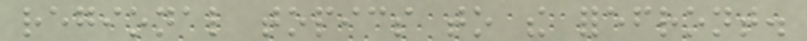regional topics to the forefront.
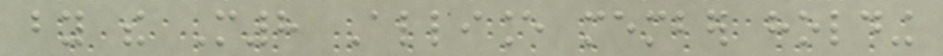by the M8 Alliance member holding
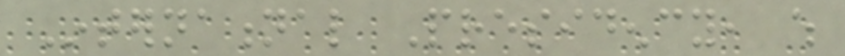International Presidency, which
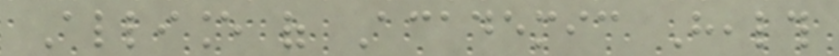Alliance of Academic Health
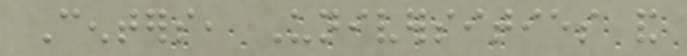Centers, Universities and
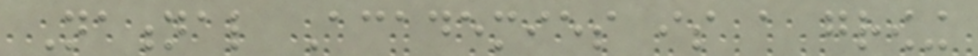National Academies is a growing
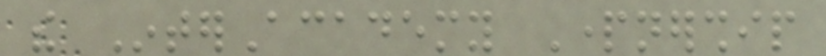the InterAcademy Partnership
